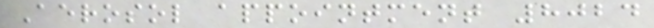Aerosol appointment 8024
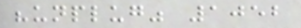"unplug" 1052
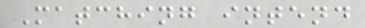Matching intend
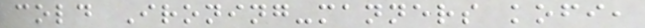cold Ironing-manners kofi,
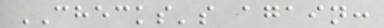CHECKS's again:
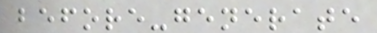before-generate
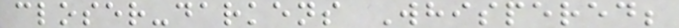closer-darkens Whispered;
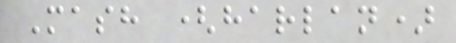Mash (harlan)
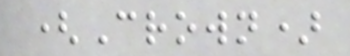(Crown)
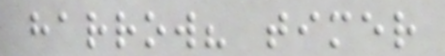harrow? timer
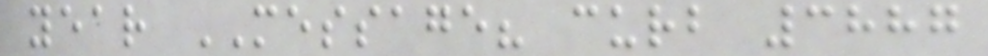year MESSAGE? curb 3887
